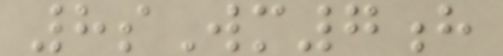8sWm7h
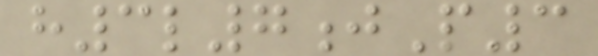h3l7jP3
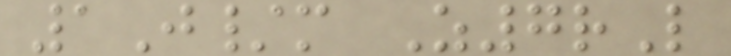1J/m Z7rL
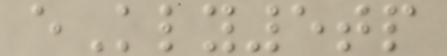eKly5tp
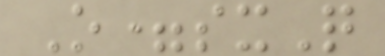O=sxQ
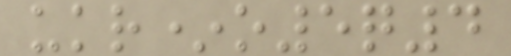ukr*o5q4
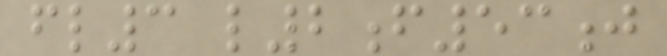fl3 l2f53j
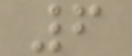6
